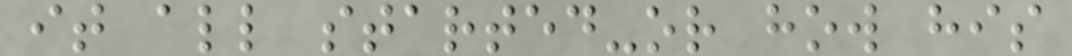it all started-or how his
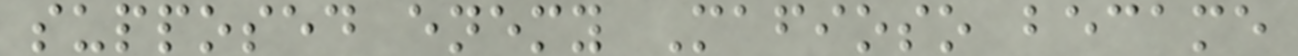supposed enemy Mafioso became
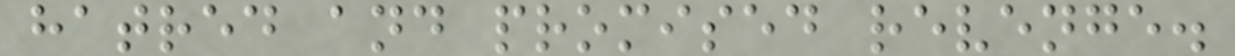hatred and promised revenge.
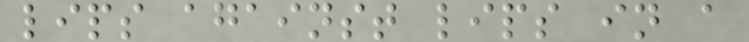lips against lips in a
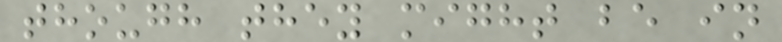though they might be in
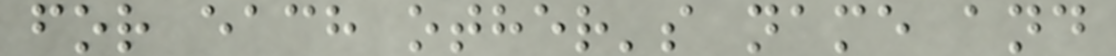for each other's name and
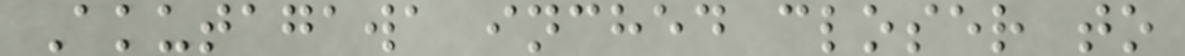Akutagawa inched closer to
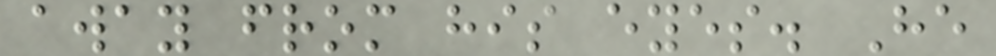away from his eyes. He
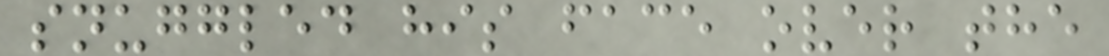snuggled his face over the
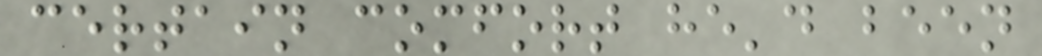certain comfort he'd been
